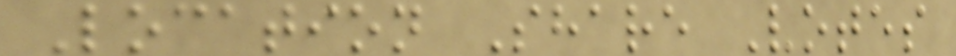Location Share Votes
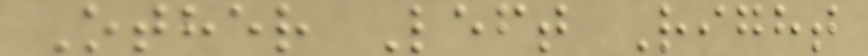Other Left Right
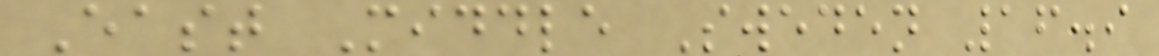East Middle Sweden 16.9
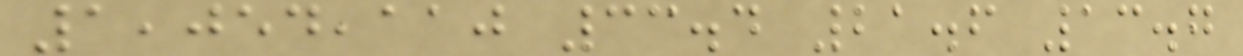1,054,110 33.4 21.6 13.7
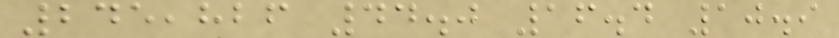245,826 44.0 16.4 10.9
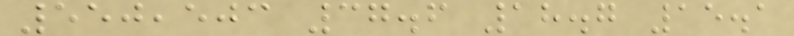550,503 37.6 18.7 15.1
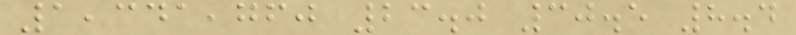1,341,760 23.0 30.5 8.4
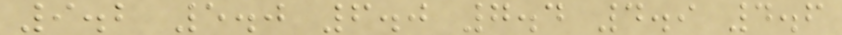9.2 5.0 6.0 7.4 4.9 4.6
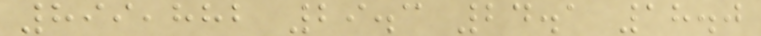899,882 29.3 24.1 18.0
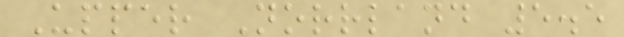Upper Norrland 5.5
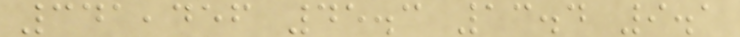341,456 45.3 13.4 9.1
